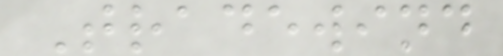Tradewind
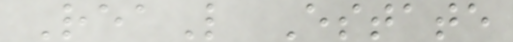ReaL Estate
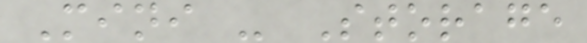Mini - Storage
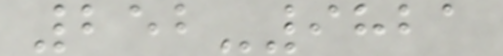252-9821
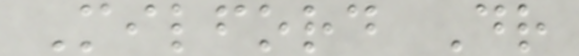Milford Dr
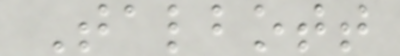Talbott
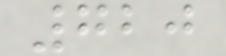720
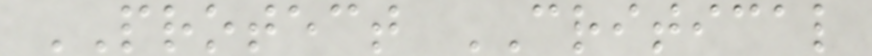PROTECT CRITICAL
